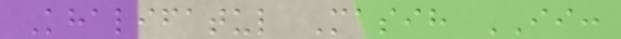Khalifatul Masih II:
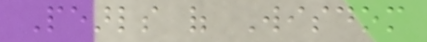Pearls of Wisdom
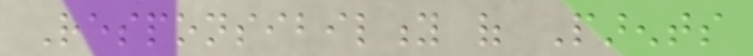Responsibility of Parents
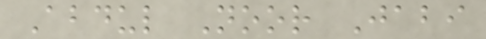Abdul Noor Jabi
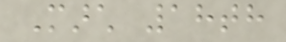March 18th
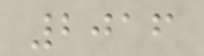2016
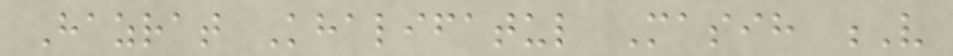Hazrat Khalifatul Masih V
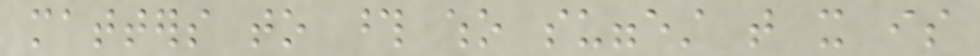matters to those who suggest that it is
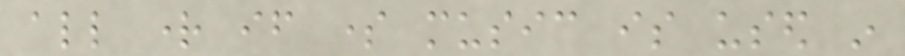all right if some music is used in
